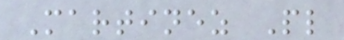Martinez Pl
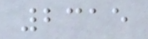2315
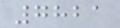7821
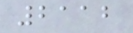2112
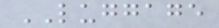LUGGAGE
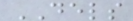DELS
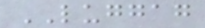LUGGAG
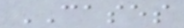CASES
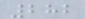282
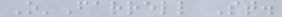O'Farrell St.
